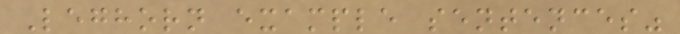Leghorn example sentences"
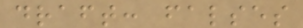draft: falses
